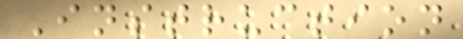Instruction
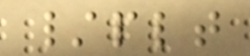/plt
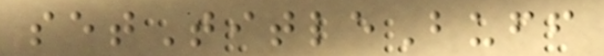setTitleBuff
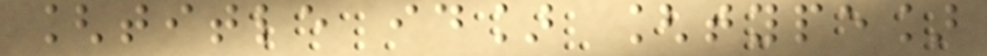[title id] [type]
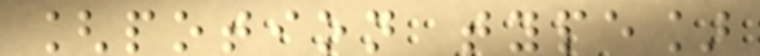[potion type]
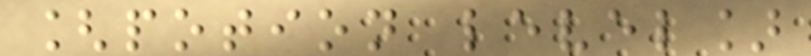[potion level]
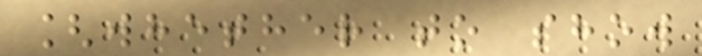[whether to show
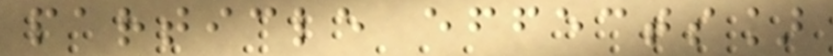particle effects]
